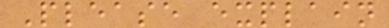Please explain
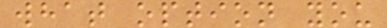what option you
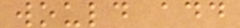would add
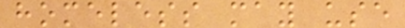homeless may use
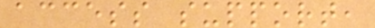access support,
